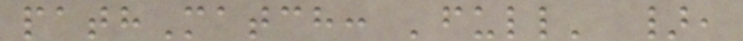pathMatch: 'full' },
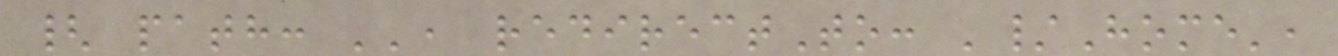{ path: '', redirectTo: '/Home',
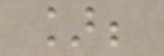];
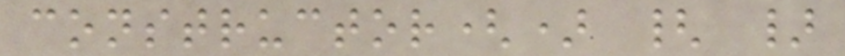constructor() { }
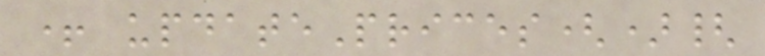+ updatePrices(){
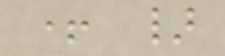+ }
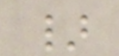}
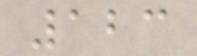123
